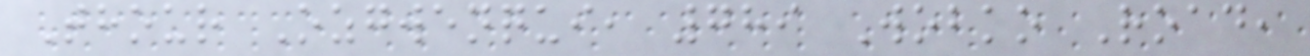Thour Ozgwenqui, 789 Wobko Road,
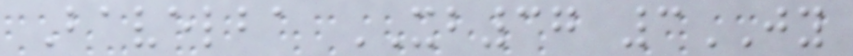Bavelba XB37 3JY
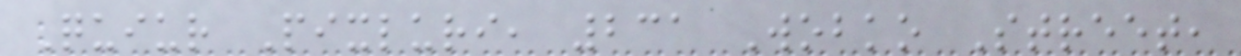Quiur Pixluri, 231 Wobko Street,
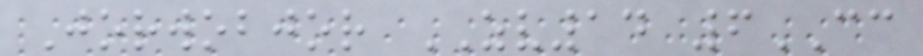Jorwobjor ZV14 6CC
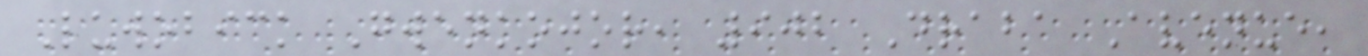Luwobick Gwenkojor, 902 Draba Avenue,
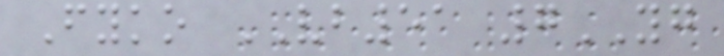Fyko VB51 7YG
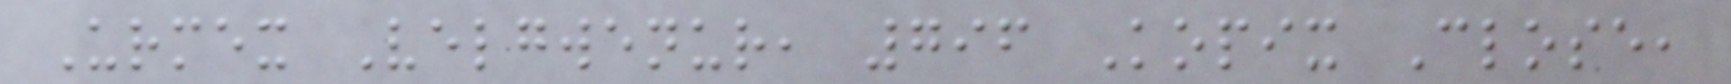Urmex Velgwenur, 796 Kopix Close,
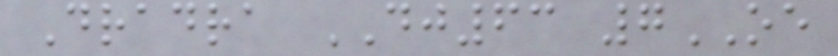Dradra DJ63 7OE
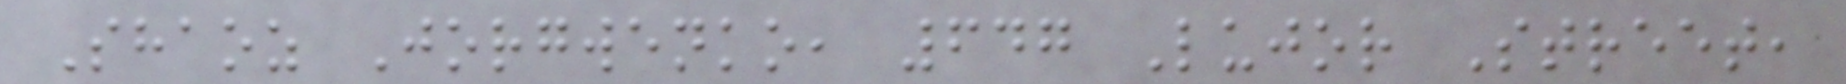Shaoz Jorgwenko, 647 Lujor Street,
